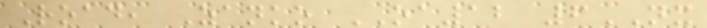Road, Zanko OA12 6NX
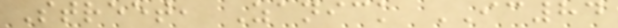Street, Zanick IC84
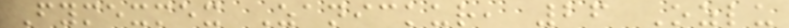Fymexmex Zanickur, 26 Ozlu
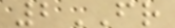2FR
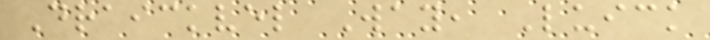Draickvel Way, Luick
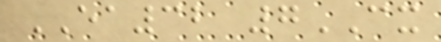EA32 7CX
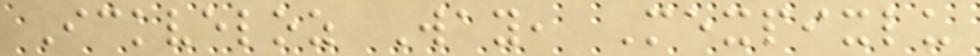Ickveloz Way, Mexpixlu
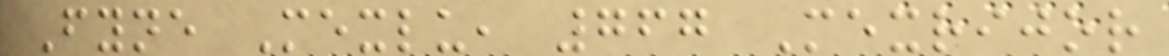Fyne Mexlu, 767 Mexrijor
